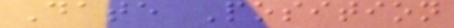Date Position
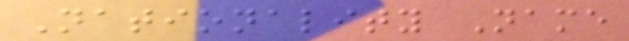Nationality Name
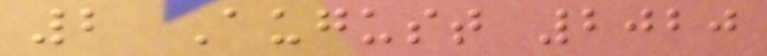2 August 2020
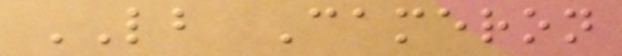LB Cameron
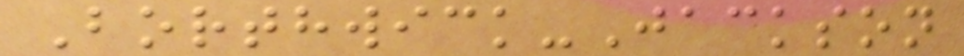Borthwick-Jackson
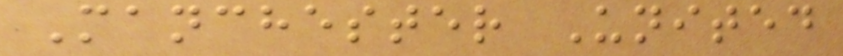Manchester United
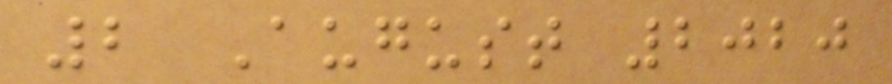2 August 2020
